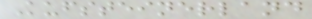Kufsteinerland
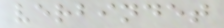verbindet
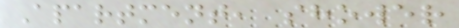Apartment, shower
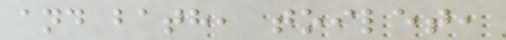and bath, toilet,
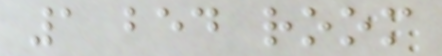1 bed room
